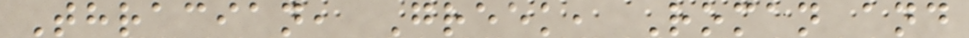Thracian, Greek, Roman and
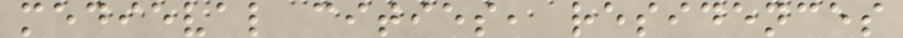medieval cities, residences
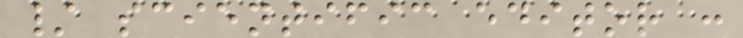/ scientific editor :
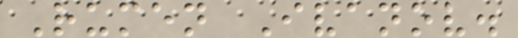Rumen Ivanov.
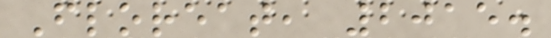Floreat, 2015.
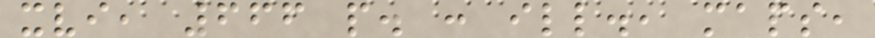xvi, 666 p. : ill., maps,
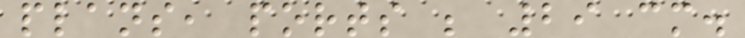plans, ports ; 29 cm.
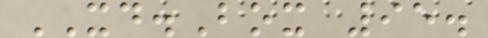XD.Box 95.
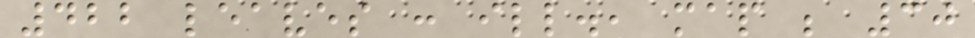422 leaves : ill., map ; 30
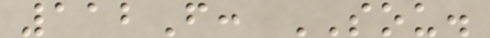112F: SOU.
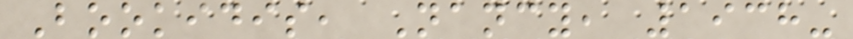Bookidis, Nancy, 1938-
